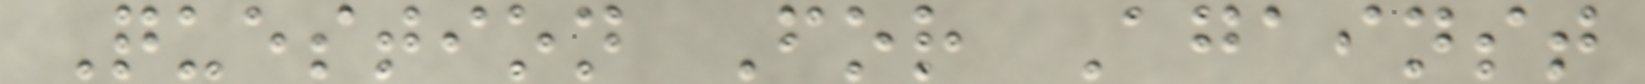Question For Against
